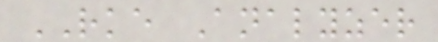RKE Analyzer
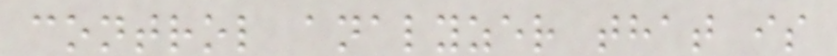control analyzer that is
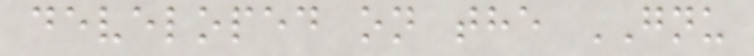developed on the GNU
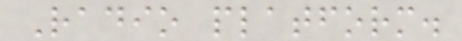Radio platform.
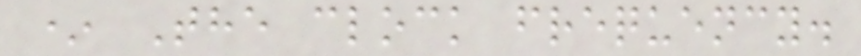* The clock frequency.
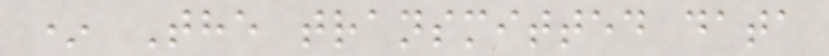* The transmitted data
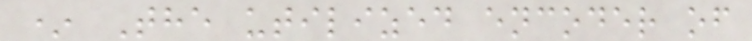* The utilized encoder of
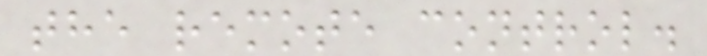the remote control.
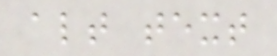alt text
